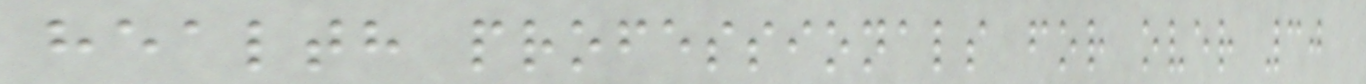health professionals for over 30
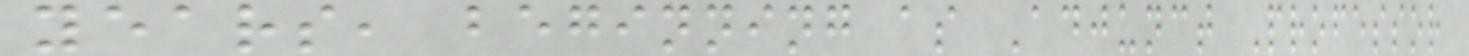years, beginning as Adjunct Professor
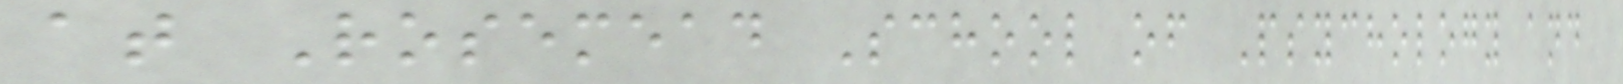at Rosemead School of Psychology and
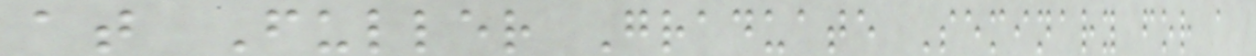at Fuller Graduate Seminary for a
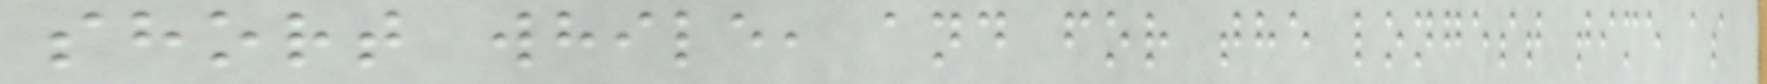short while, and for the longest time as
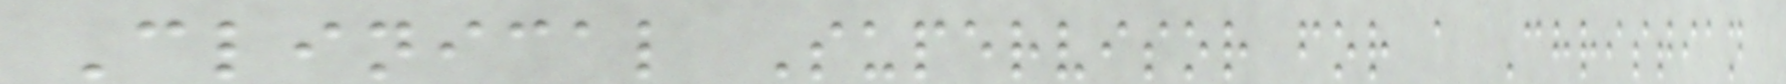Clinical Supervisor for a Christian
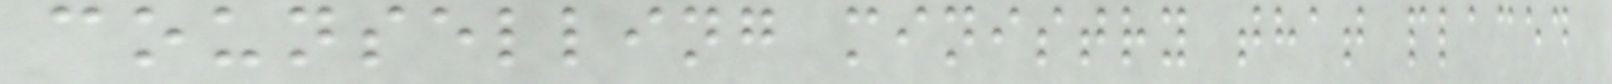counselling ministry that placed
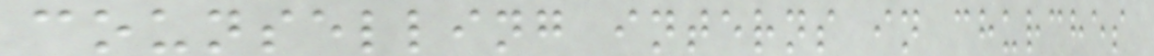counselling interns in churches
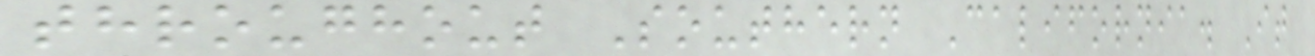throughout Southern California. It
